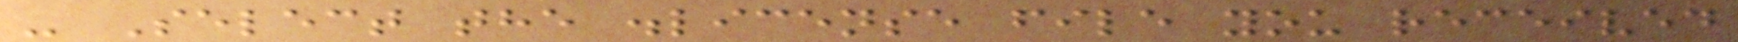- Select the .license file you received
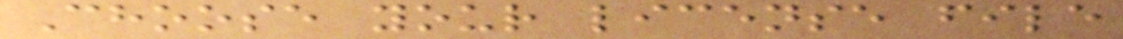Choose your license file
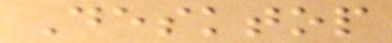Desktop
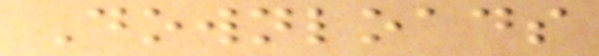Downloads
